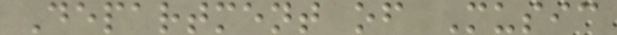Department of Music
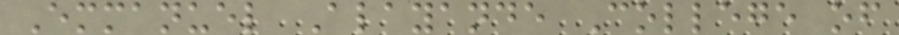Emmanuel Alayande College of
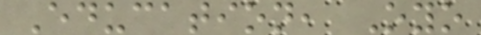Education, Oyo
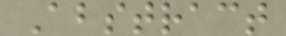Abstract
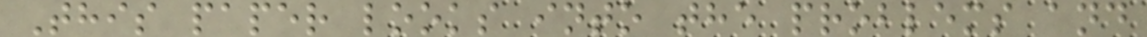This paper looks into the problems and
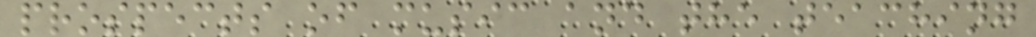prospects of music and the teaching
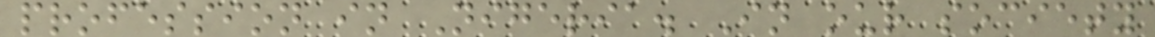profession in Nigeria. In our society
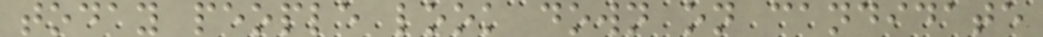today people look down on candidate
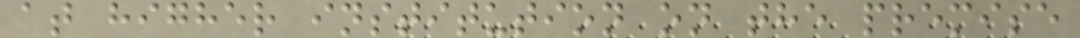at higher institution on the premise
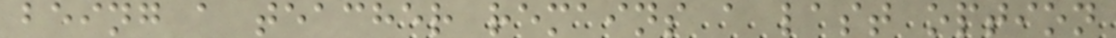being a teacher remains a last option
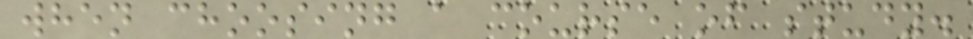when choosing a course of study.
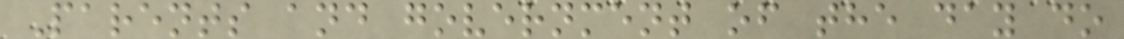Parents and government of the day do
